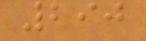290
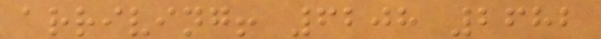arriving! 6208 2682
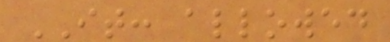IT: allowed
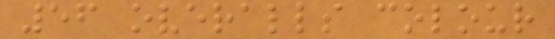56 overalls colour
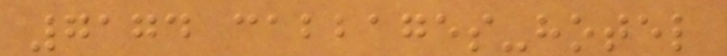7174 cabbages-hotel
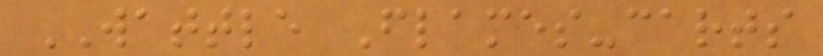WATTLE Flames-carts
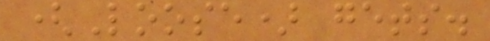(Loose) gets.
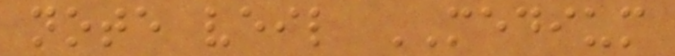note veil MEDIUM
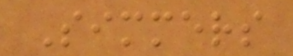Simmers
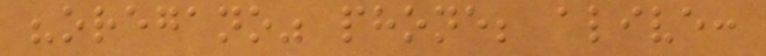"oregano" phone; alive:
